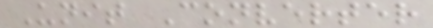Unit Converter
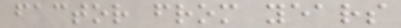factor from years
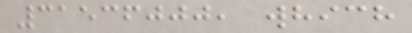31536000, which
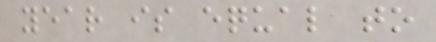year is equal to
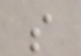s
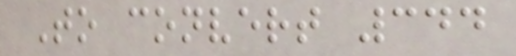To convert 344
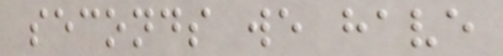seconds we have
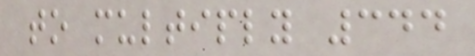to multiply 344
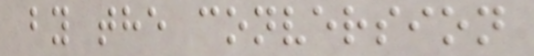by the conversion
